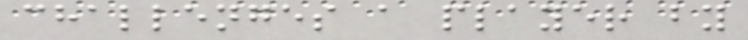challenges a player by
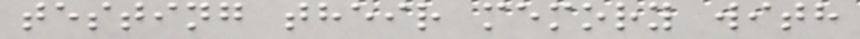testing their memory with
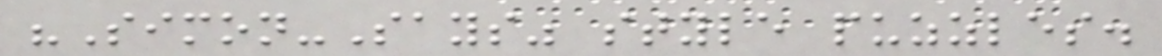"Simon-Says" style puzzles.
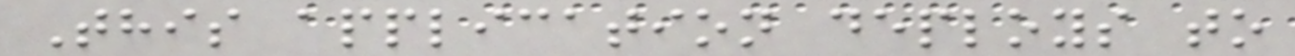This application deploys to
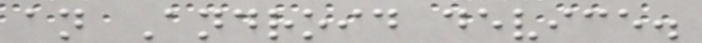an Android device.
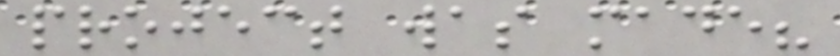project was made?
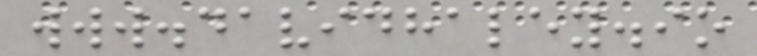www.davidhaley.io
